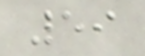59
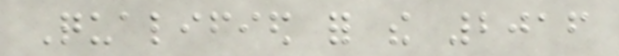Qualified for the 2016
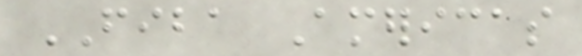FIBA Americas
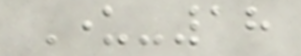Under-18
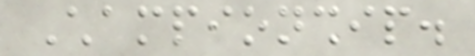Championship.
